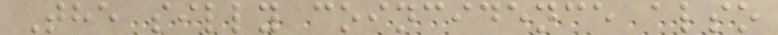The silly coincidence also
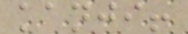kanji!
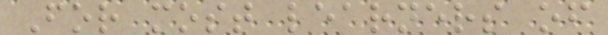For most learners of
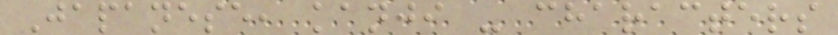Japanese, kanji - characters
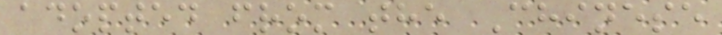adopted from the Chinese
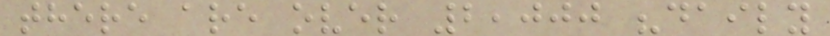there are over 2,000 "daily
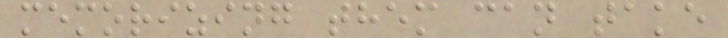memorizing them can take
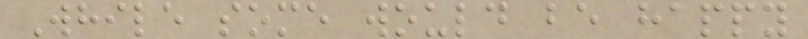While some would be happy
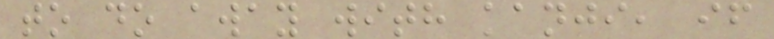to do away with kanji, if
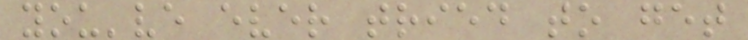you've ever tried to get
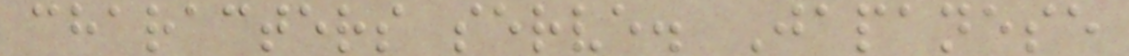characters serve. Japanese
